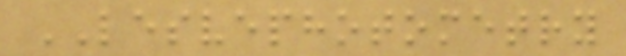LESVEPHOTOMETRY
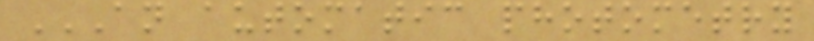AN AUTOMATIC PHOTOMETRY
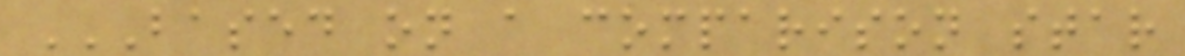BASED ON A COMPARISON STAR
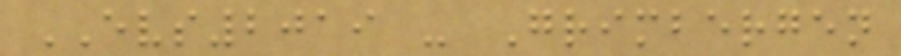EVS2019 - Grimbergen
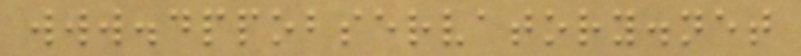www.dppobservatory.net
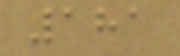181
